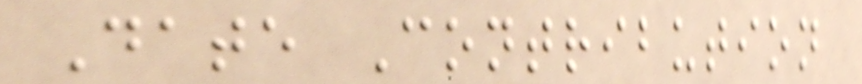Date Contribution
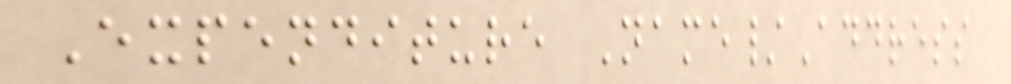Expenditure Name/Address
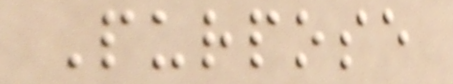Purpose
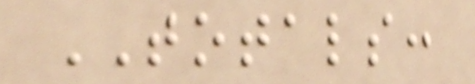TOTALS:
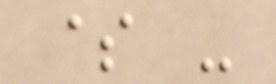$ -
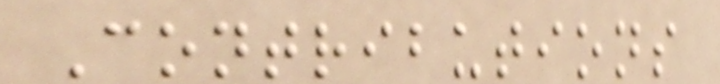Contributions
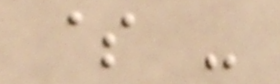$ -
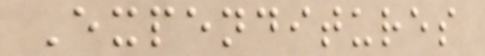Expenditures
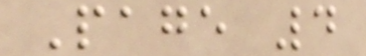Page 4
